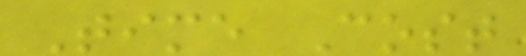Time Cost
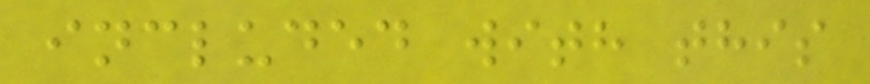included with this
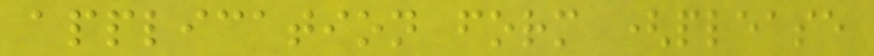application form (please
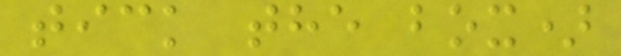tick the box)
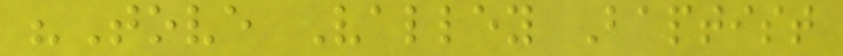"Tove Valley Baptist
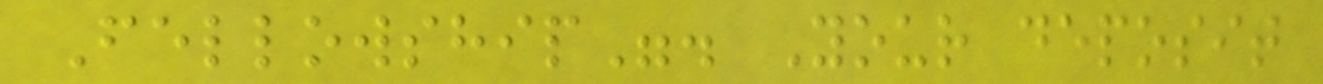Fellowship". Your deposit
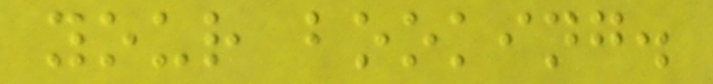your booking.
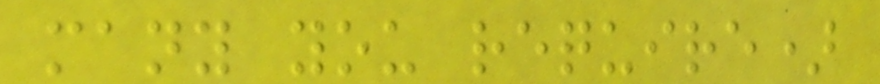many you require)
